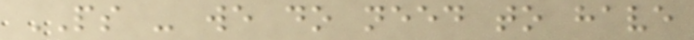PS - we do need to have
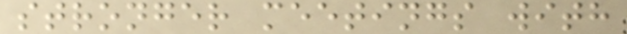stronger meetings with
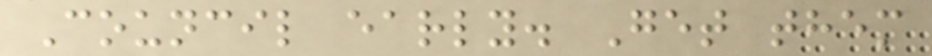Council early. Get them
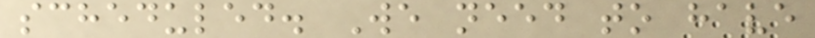scheduled. We need to have
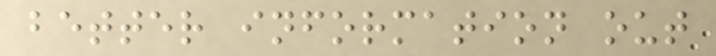better information out
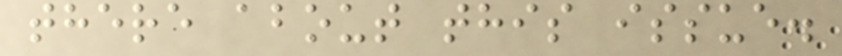there about this issue.
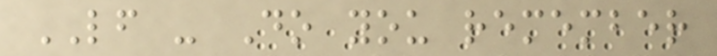LF - Do you remember
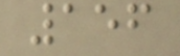156
